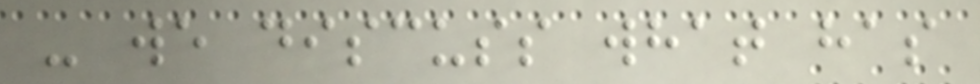- we discuss what has
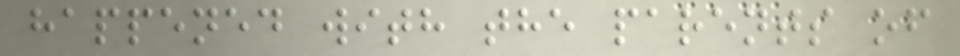happened with the parents of
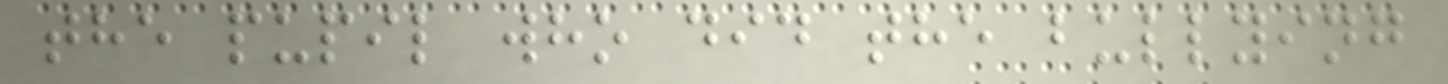the pupil who did the bullying
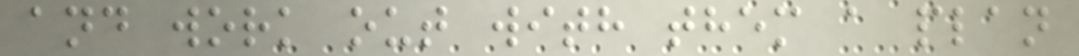and work out with them a plan
